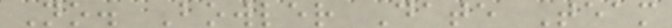No. Bowler Date Team
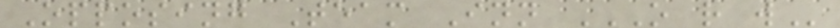Opposing Team Inn O R W
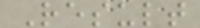Result
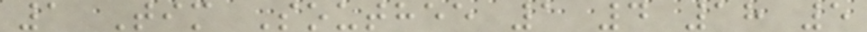1 Tim Southee 1 4 18 5
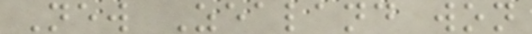New Zealand won
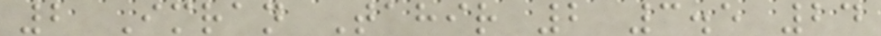2 Imran Tahir 2 3.5 24
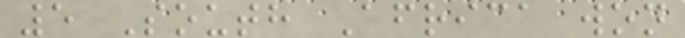5 South Africa won
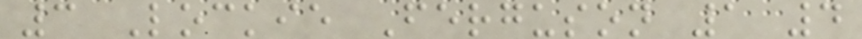3 Lockie Ferguson 1 4
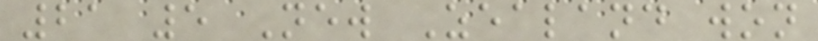21 5 New Zealand won
